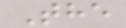The
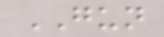GUN
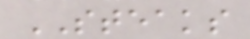STEAKS
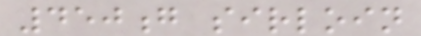450g sirloin
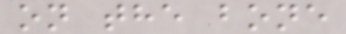on the bone
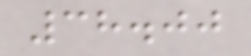38.00
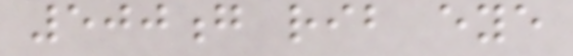500g rib eye
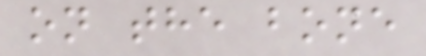on the bone
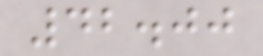42.00
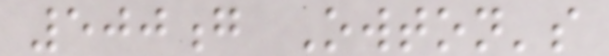500g Owton's
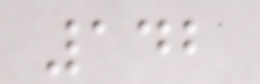142
